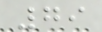79
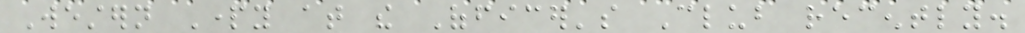Western Party at the Officer's Club recently.
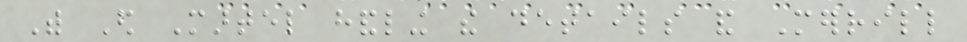With Ed Martel handling the details and Merrill
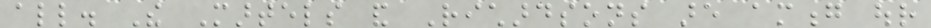all. The Martels and Richardsons are among our
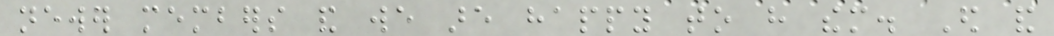newer members and we are happy to have them. Ed and
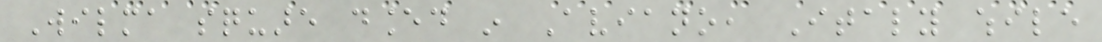Wilma square danced in Aviano, Italy while
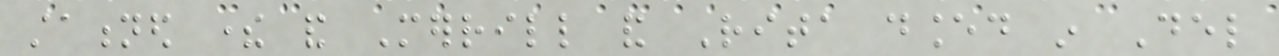stationed there and Merrill and Rita danced in Del
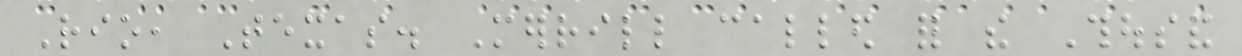Rio, Texas. Merrill called for the Thousand
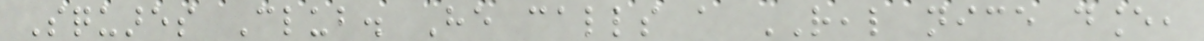Squares Club. He calls a REAL nice dance,
